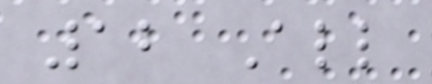12 All
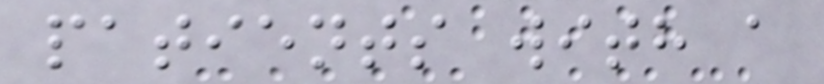patients with a
